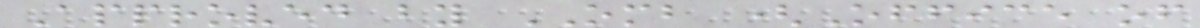Approved by OMB (Office of
